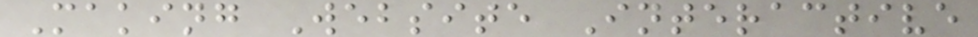Making Website Interactive
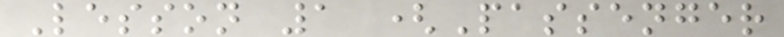Lesson 1 (Passenger
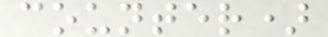counter)
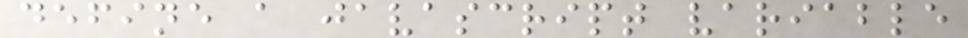define a javascript variable
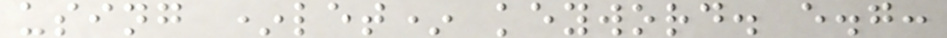using *let* keyword. e.g:
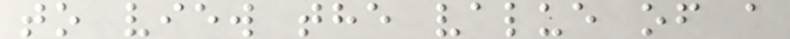to view the value of a
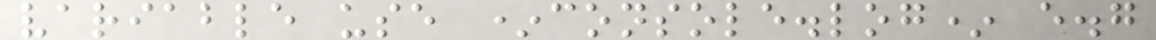variable use *console.log* e.g
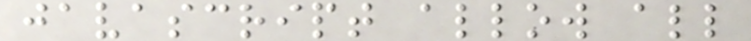javascript allow all
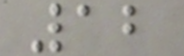12
